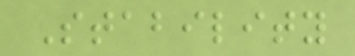Stability
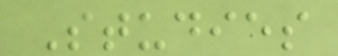Studies
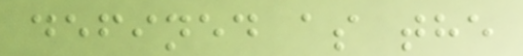defined as the
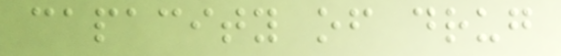capacity of drug
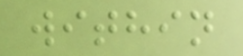within
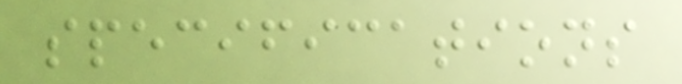specifications
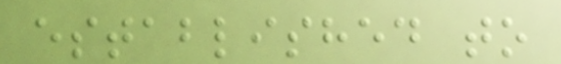established to
